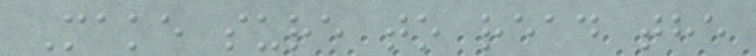Make sure to read the
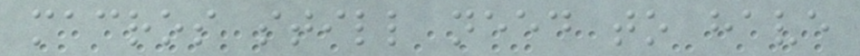macros still need to have
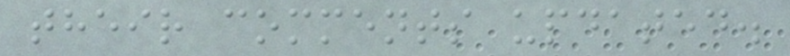their comments updated.
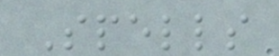Spells
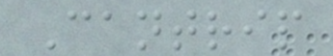Cantrip
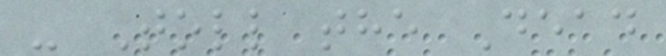- Toll the Dead
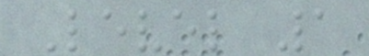Level 1
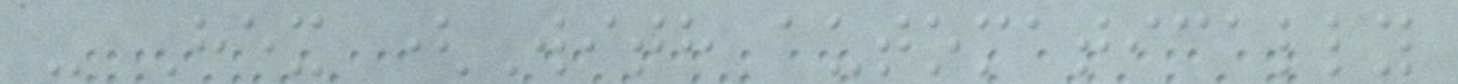- Hex (With automatically
